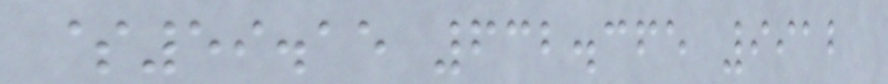$59.15 632.365 9912
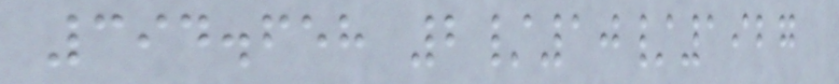394.658 2/10/1927
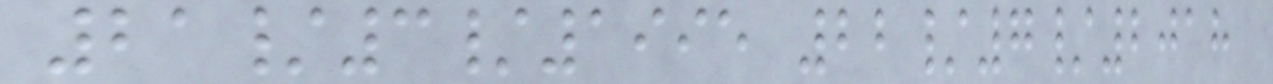21/3/1995 22/7/2018
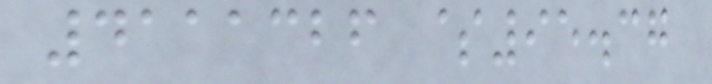4111326 $95.37
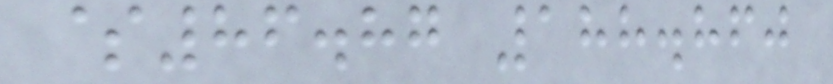$86.87 188.860
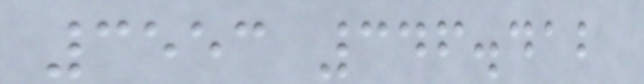3553 346.412
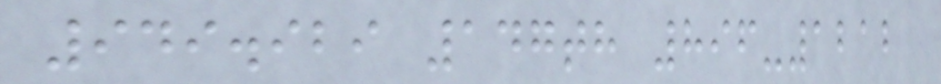949.929 147th 896-1212
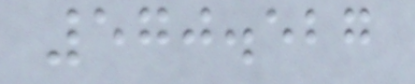570.527
